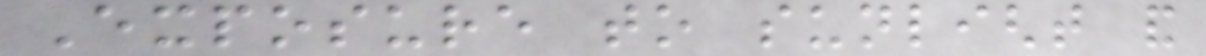Exposure to sunlight and
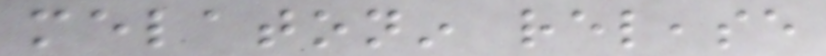melatonin release
